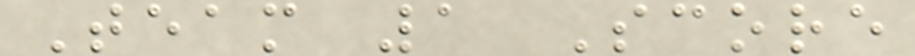Team 1 Score
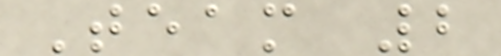Team 2
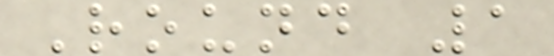Round 1
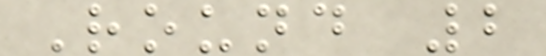Round 2
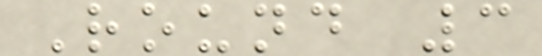Round 3
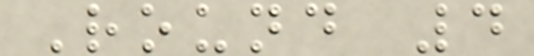Round 4
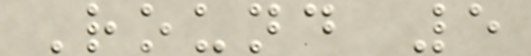Round 5
